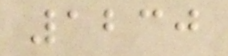1230
